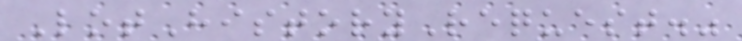LotHistoryRequest."
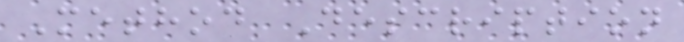Method Description
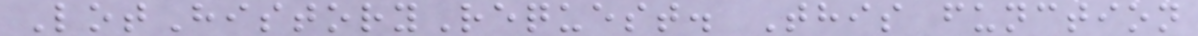LotHistoryRequest. This function
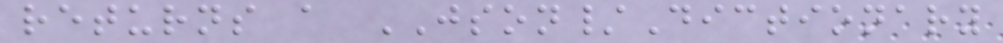returns a JSON/Dictionary
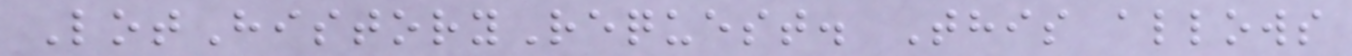LotHistoryRequest. This allows
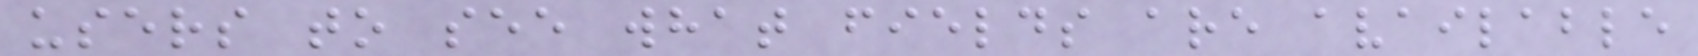users to see what fields are available
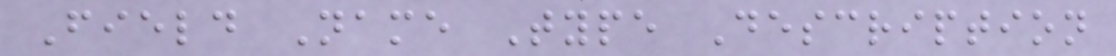Field Name Type Description
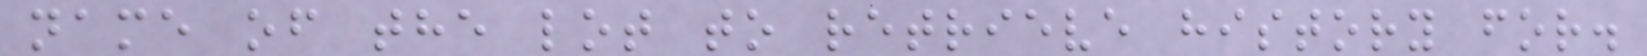name of the lot to retrieve history for.
